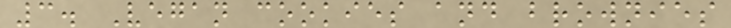3. Vegan cookies and brownies
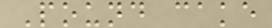Pound cake
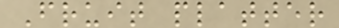Fruit platter
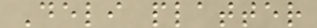Deli platter
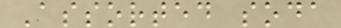Assorted soda
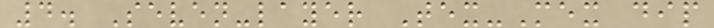4. Seven-layer Tex-Mex dip
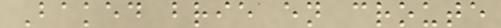Baked brie en croute
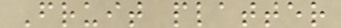Fruit platter
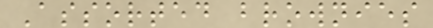Assorted brownies
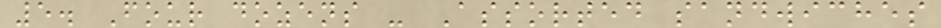5. Four dozens - Assorted sandwiches
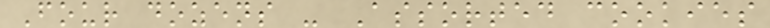Four dozens - Assorted cookies
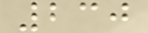230
